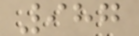987
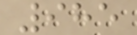985
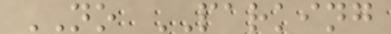NO PARKING
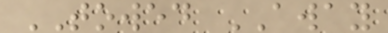TOWED AWAY
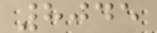8045
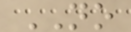NO
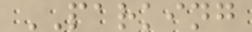PARKING
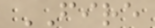FIRE
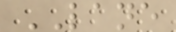LANE
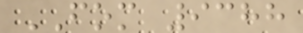FOM 9388
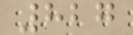827
